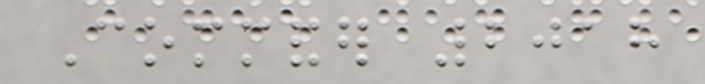Commander 2018
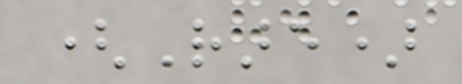(Rare)
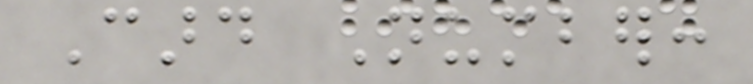Card Number:
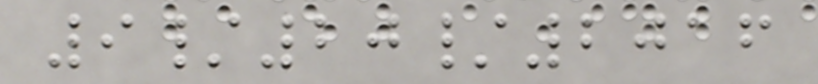9/20/2016
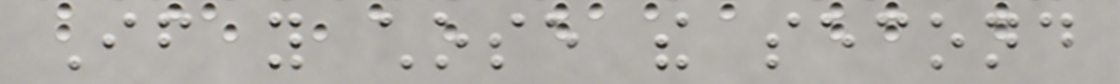If you chose the second
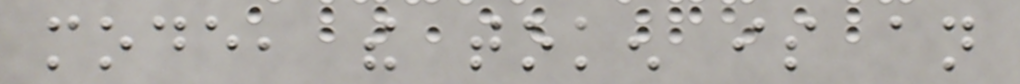mode, the token is an
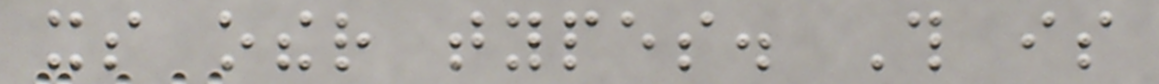its other types. This is
